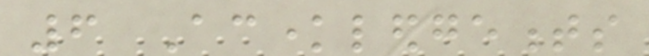6 Acknowledgements
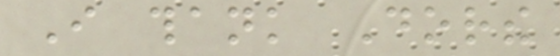I thank Dorthe
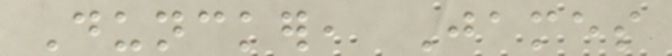Duncker, James
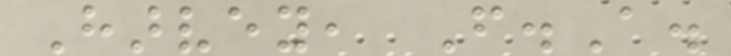Harvey, F.A.
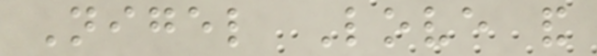Nigel Love and
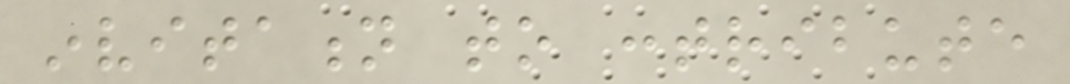invitation to contribute
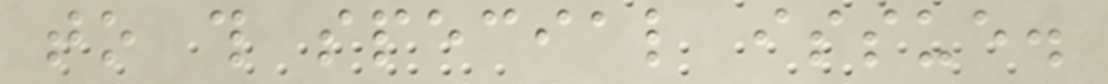to this special issue.
